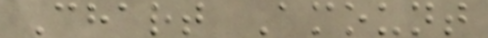Chart Amount
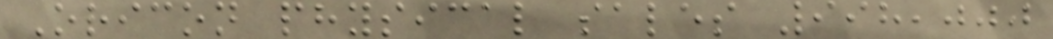Oricon physical sales 998,000
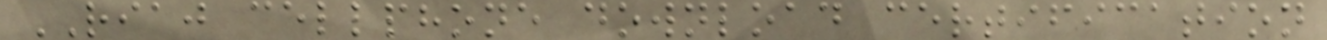RIAJ cellphone download certification
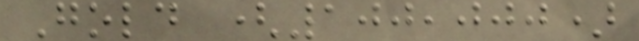Gold (100,000)
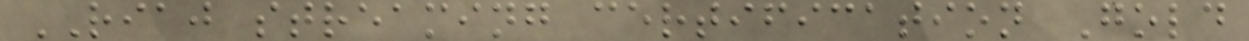RIAJ streaming certification Gold
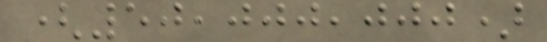(50,000,000)
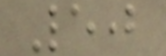50
